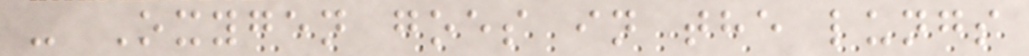- Oxygen goes in the lungs
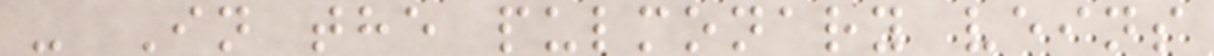- In the pulmonary veins
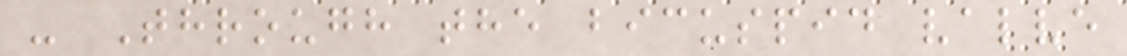- Through the bicuspid valve
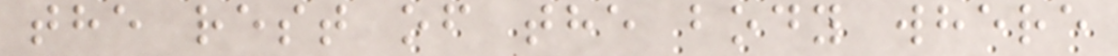the rest of the body where
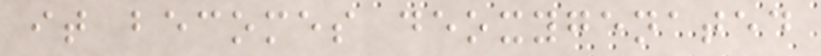it becomes deoxygenated
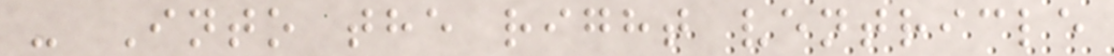- Into the right ventricle
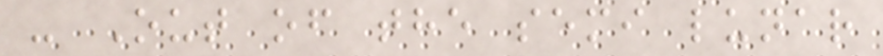- Out of the semi lunar
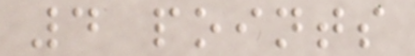4 points
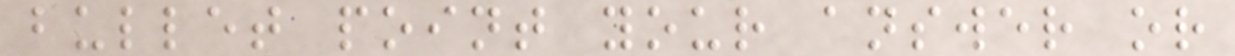bullet point your answer or
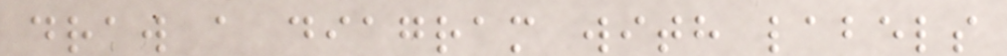draw a diagram with labels
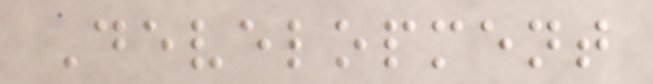Development
